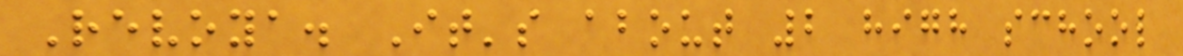Revoya. It's about 2 high school
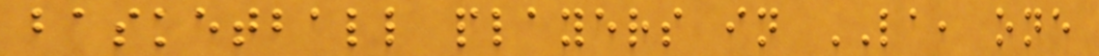basketball players in LA, one
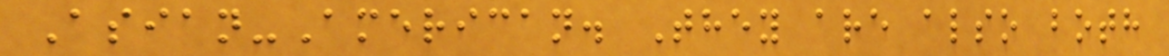Asian-American. They are also both
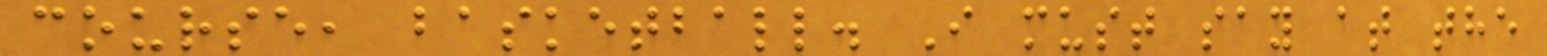course, basketball. I must say at the
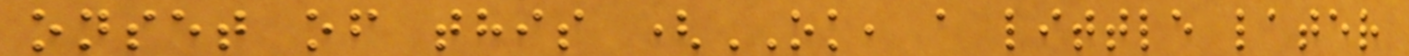onset of this (OK, a little later
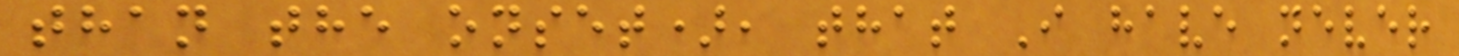than the onset), that I have never
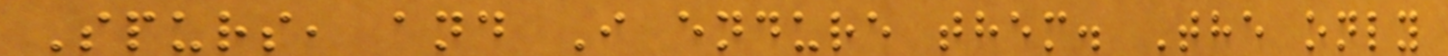Spurs, and I endure them. The only
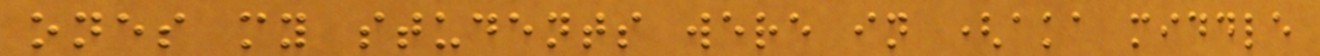ones my students were in (aka middle
